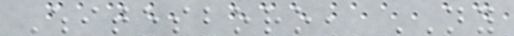Whitesboro, NY
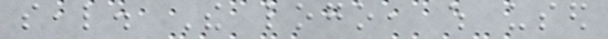seal. The logo, which used
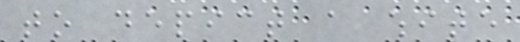to depict a white
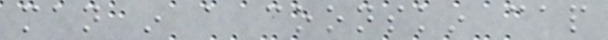man in a coonskin cap
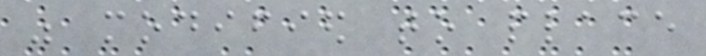was modified to place
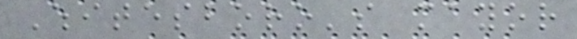Whitesboro's mayor
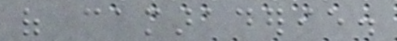of camaraderie.
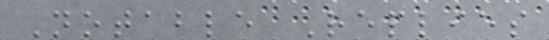Notable Replies
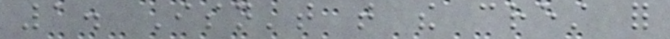1. Isn't that the crest for
